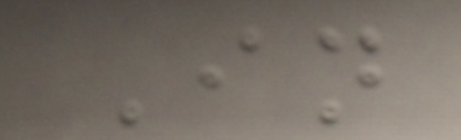In
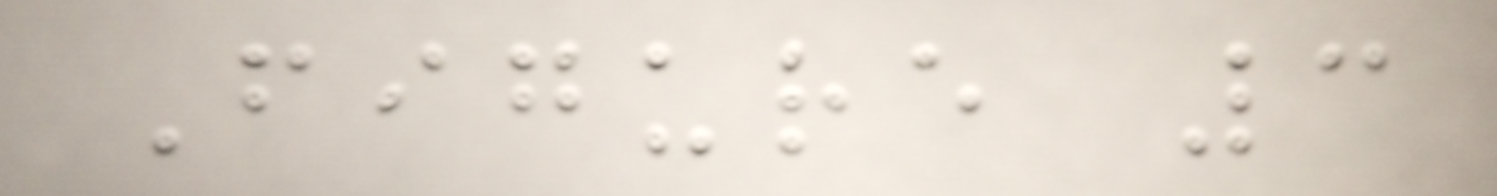Figure 3
